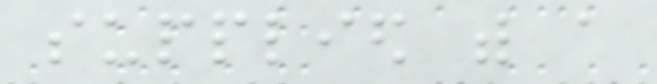supplied with a
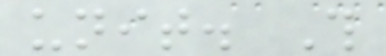unit. This
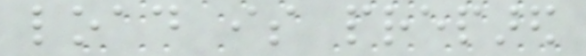load is prepared
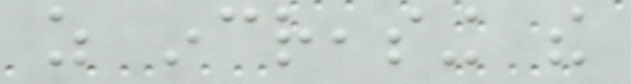as increasing the
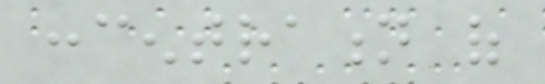concentration of
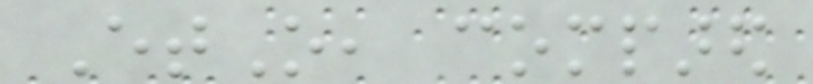EtO, compared
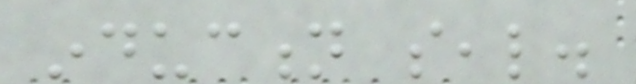induction seal.
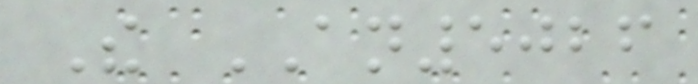The AN5026
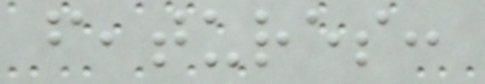features:
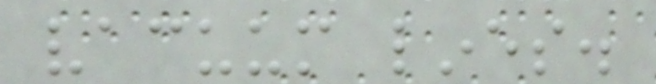vacuum lines.
